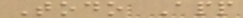Todo App
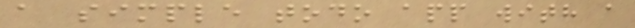a simple todo app with a
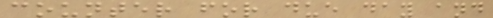counter for due day and
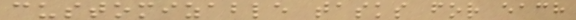customizable tasks for each
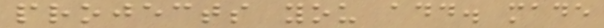projects you add. made
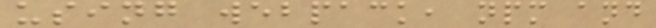using webpack, npm and
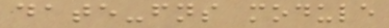date-fns module
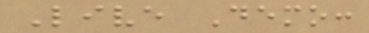Live Demo:
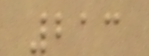213
